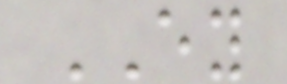EY
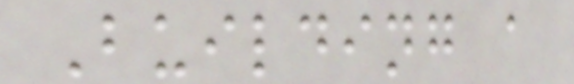Building a
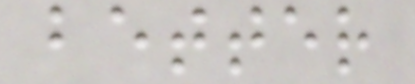better
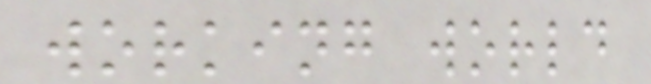working world
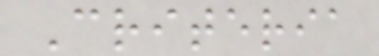Criteria
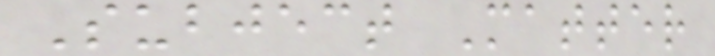Subject Matter
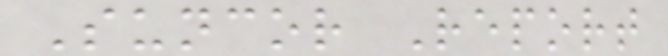Suncor Report
